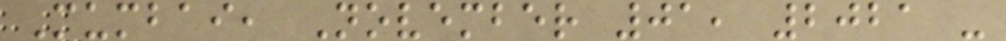Mumbai, November 01, 2021 -
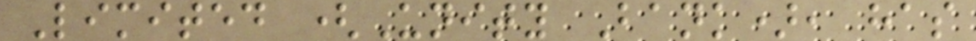Limited (Unity Bank), has
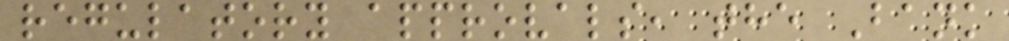regulatory approvals, the Bank
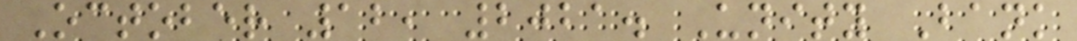October 12, 2021. Unity Bank
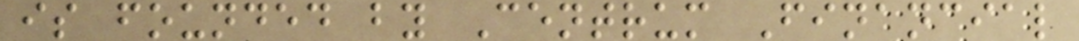is founded by Centrum Financial
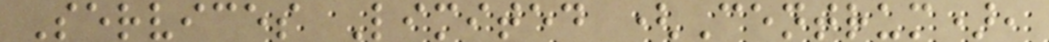Services Limited (Centrum),
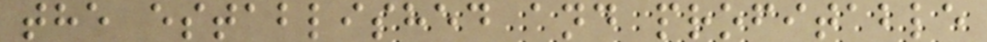the established and profitable
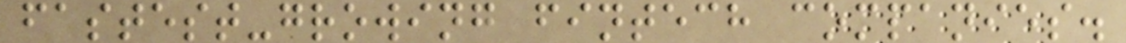fastest-growing fintech companies.
